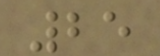25
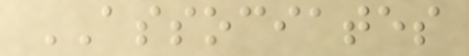ASSOCIATES
